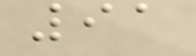91
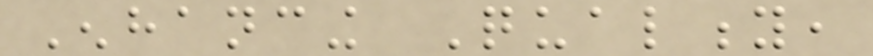Enhancing Quality,
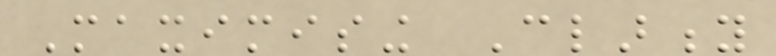Maximising Clarity
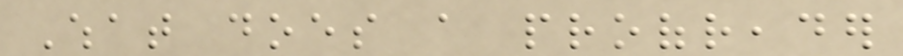What does a proofreader
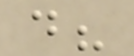do?
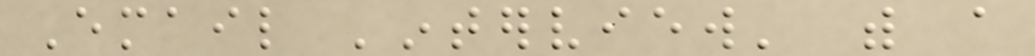Email 'interview' with a
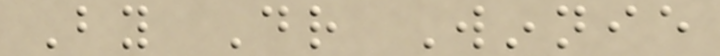By Dr Winnie
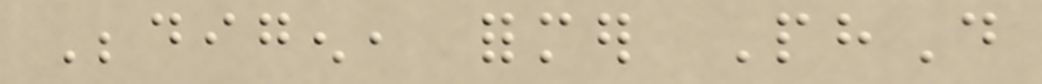Bedigen, former PhD
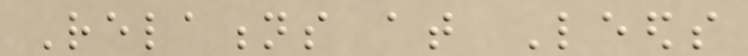Relations at Leeds
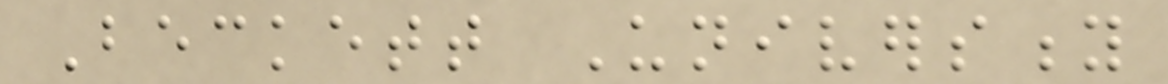Beckett University
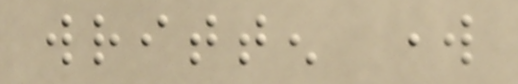written work
